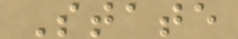State
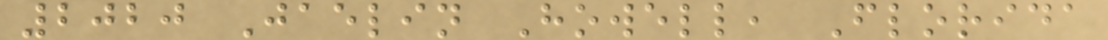2020 Jaelin Howell, Florida
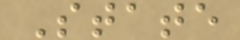State
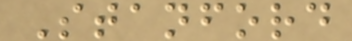Stanford
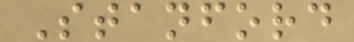Stanford
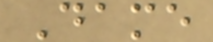Dame
